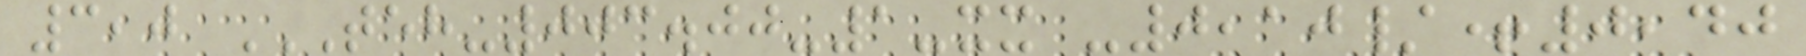3,0 TEH-003.00-1-XX -0,10/+0,40
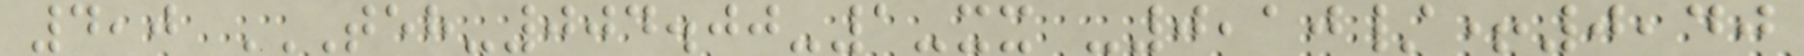4,0 TEH-004.00-1-XX -0,10/+0,40
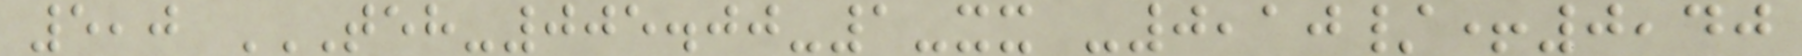5,0 TEH-005.00-1-XX -0,10/+0,40
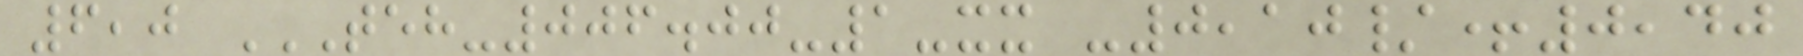6,0 TEH-006.00-1-XX -0,10/+0,40
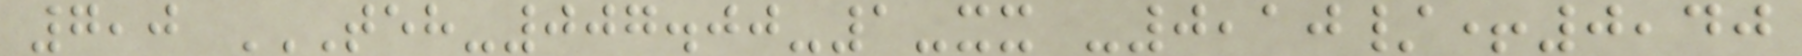7,0 TEH-007.00-1-XX -0,10/+0,40
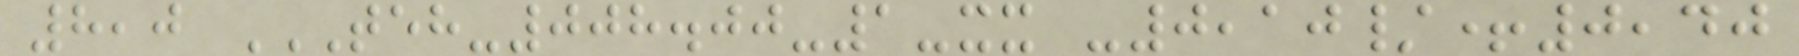8,0 TEH-008.00-1-XX -0,10/+0,40
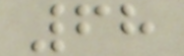68
